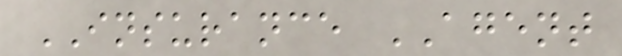INSURANCE AGENT
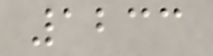1233
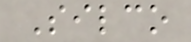Silco
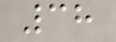38
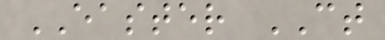EASTER CT
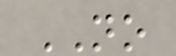NO
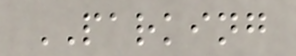PARKING
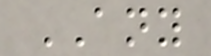ANY
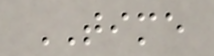TIME
